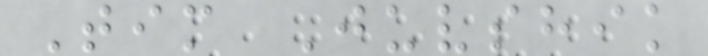Tim Juvshik
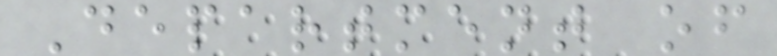Department of
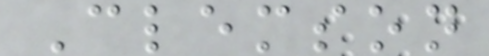Clemson
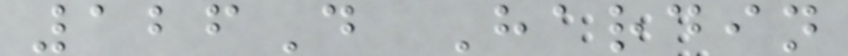126D Hardin
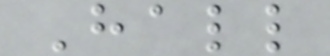Hall
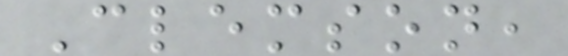Clemson,
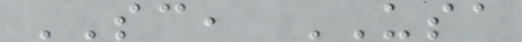SC, USA
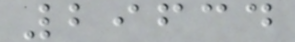29634
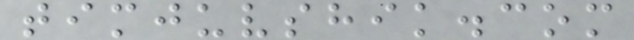timjuvshik.com
